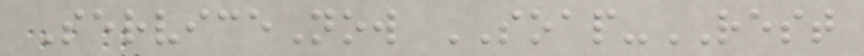ServiceNow SOAP-REST
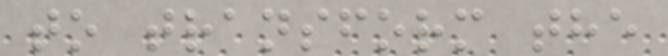to transform the
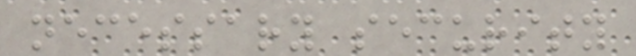necessary security
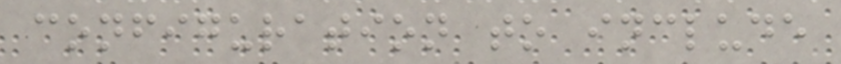configuration to include
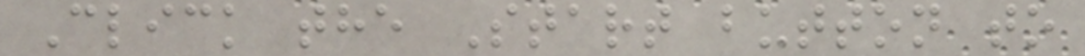Click the Start button to
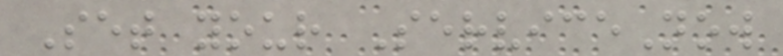Set your ServiceNow
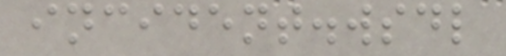incident.wsdl
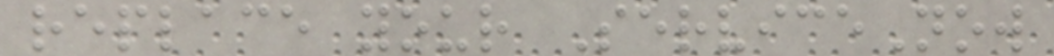replace your ServiceNow
